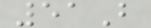51B
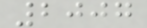2007
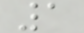1
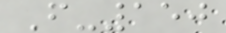F-150
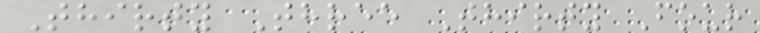Thirty Three Thirty Four
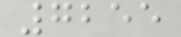7255
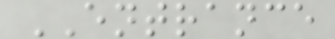ENTRANCE
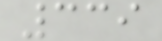339
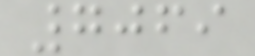7069
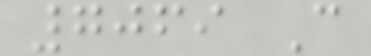7069 C
